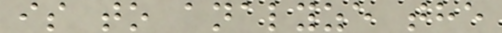is to analyze the
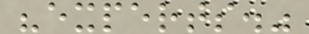"experts."
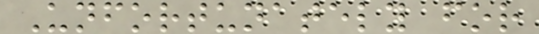Unfortunately for
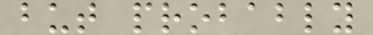but probably
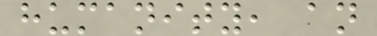humanity, an
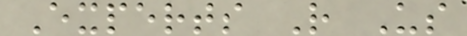Experts R Us
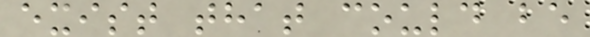exist that could be
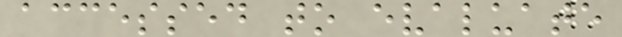accessed to evaluate
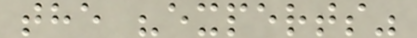the "experts"
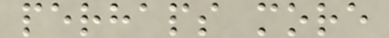perhaps more
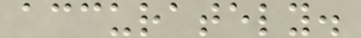accurately.
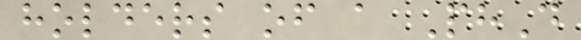holders of a PhD
